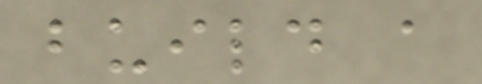build a
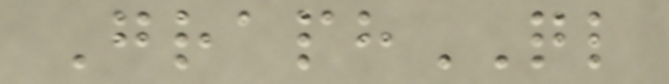GraphQL
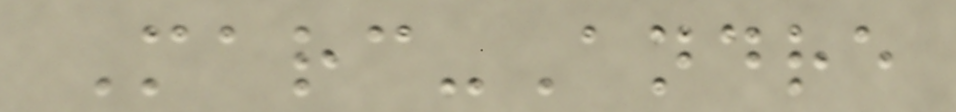Marc-Andre
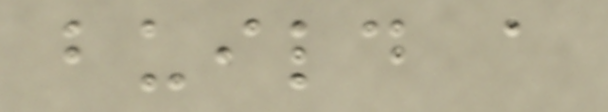build a
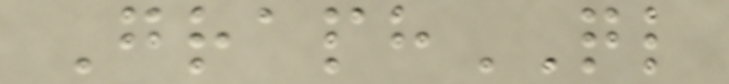GraphQL
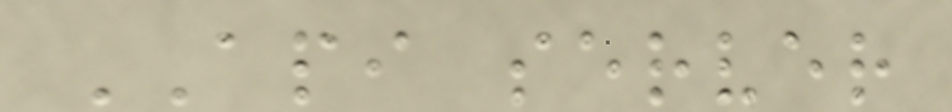API server
